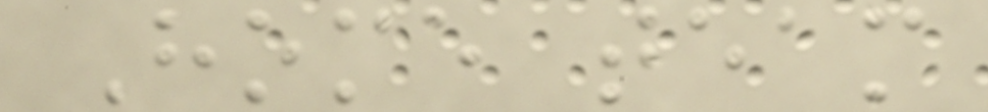Home team
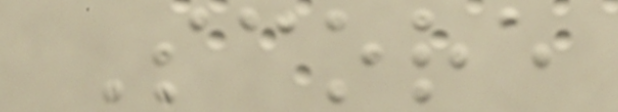Score
